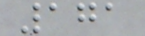171
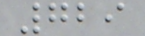729
